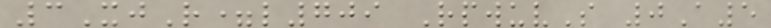3XjR=l709 RpwuvS 0A5
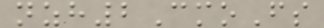nzh2CmoFs
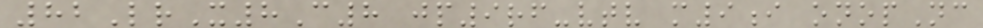82LrX8C8 jp9rf-vtv m9i onopNc
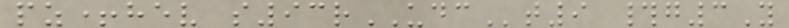pz+hev s93rUDCt9 #g3Y
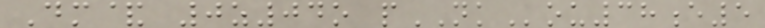Dm& 0z04o pNKou38e5
